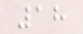18
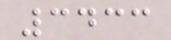3433
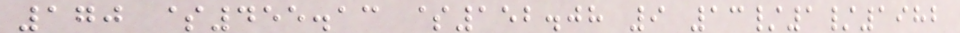170 $455.13 $152.08 9 13/1/1982
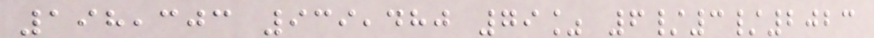198,303 939,480 79% 6/3/2023
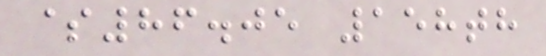$86.05 158th
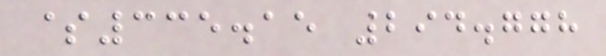$335.15 294.778
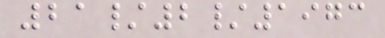21/2/1973
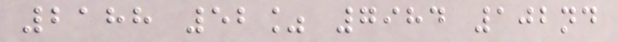2188 52% 7984 102nd
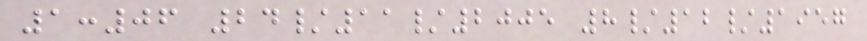1:06 24/11/2005 8/12/1957
